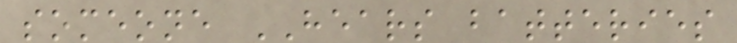someone HEARS batteries
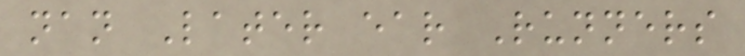nan Later ear Runners
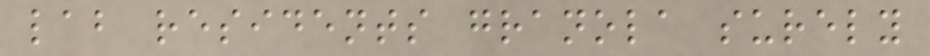lab residents granola surely
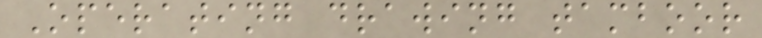Operating drawing tamboor
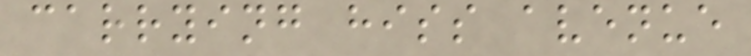carrying hiss avenue
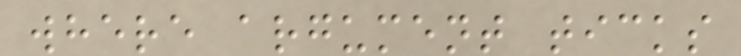where argument ticks
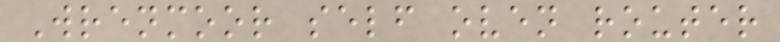Wrenmoor self oven router
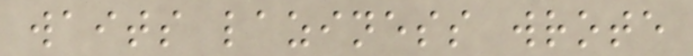waits laziness wrote
